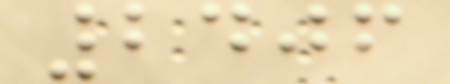2406
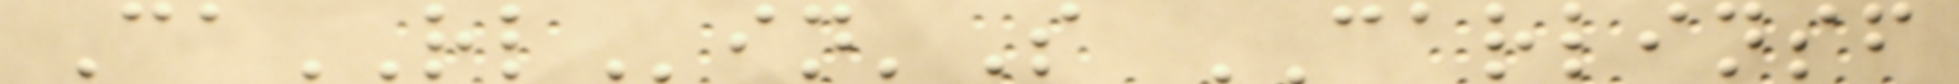CaRLin'S CARLINSF
